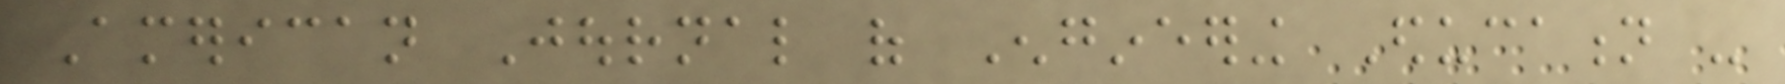American Journal of Engineering Education -
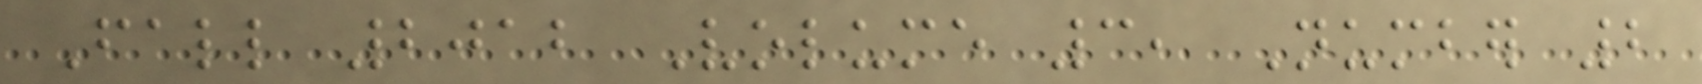Fall 2012 Volume 3, Number 2
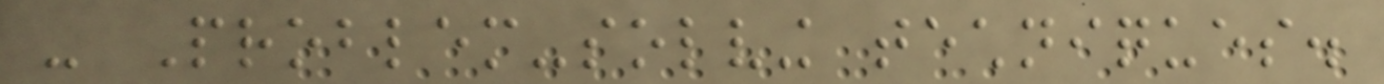- Problem-solving techniques.
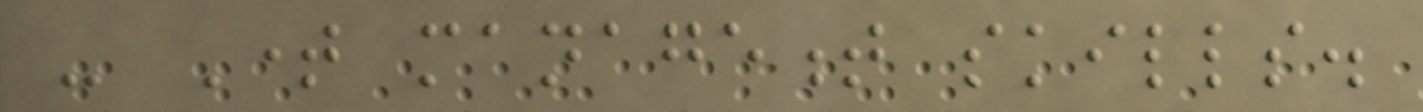- Time management skills.
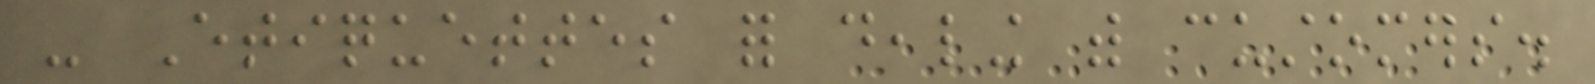- Etiquettes for dealing with customers.
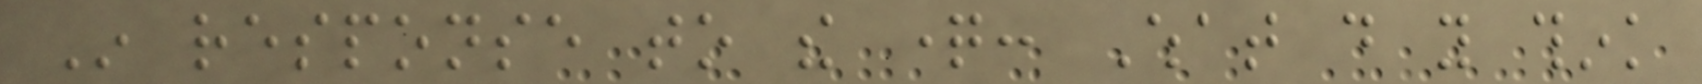In response to the question: What do you think
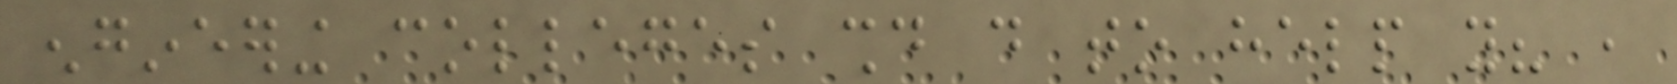engineering colleges should do to help you? ,
